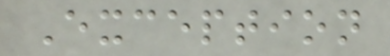Exception
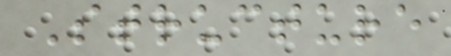Structure
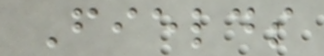Fields
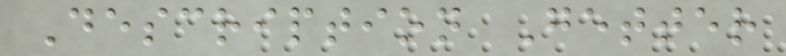Description Getter
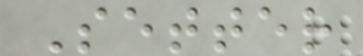Setter
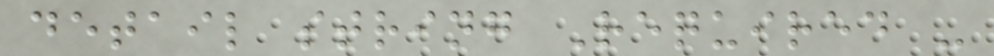detail string Required -
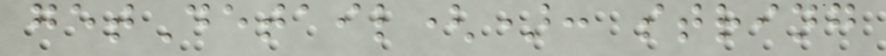getDetail(): string
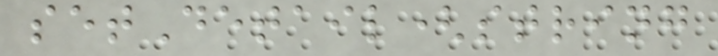setDetail(string
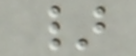}
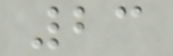23
